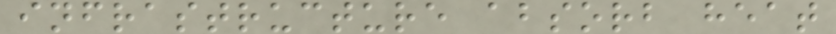infrastructure absorb heat
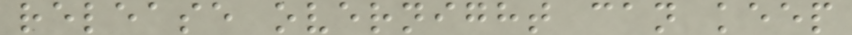release overnight can keep
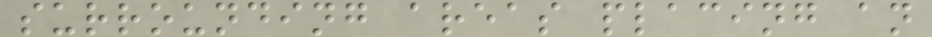surrounding areas placing an
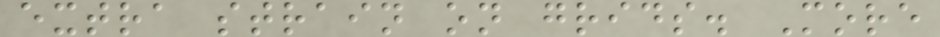extra strain on grids. More
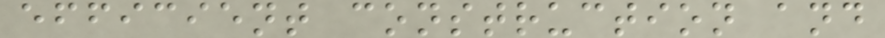efficient construction and
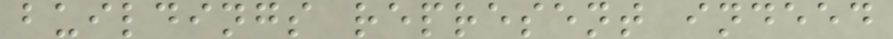buildings represent indeed
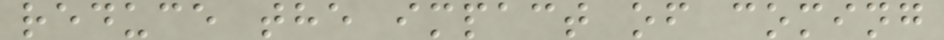reduce the impact of coming
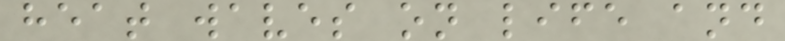heat waves on life and
